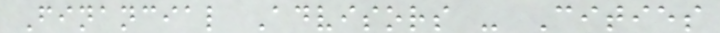Financial Advisors - Cities
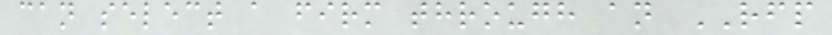can select a firm through an RFP
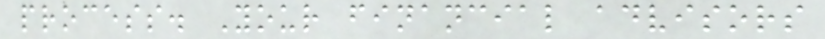process. Your financial advisors
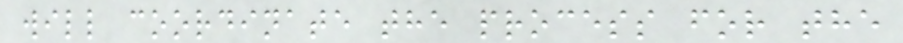will coordinate the process for the
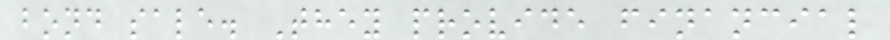bond sale. They provide financial
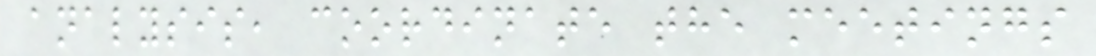analysis, coordinate the meetings
